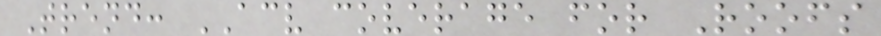Trend: ACV coverage for Roofs
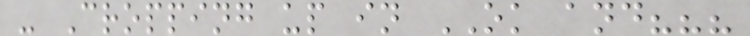- Cropping up in OK and???
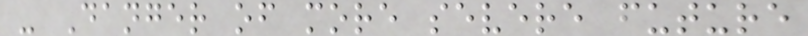- Danger of more severe future
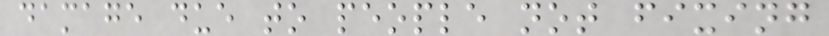damage due to people not fixing
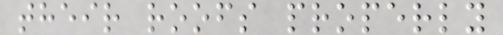their roofs properly
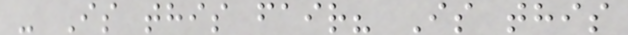- Is this fair? Is this
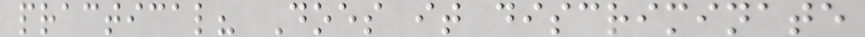practical? Does it discriminate
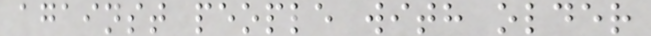against people with older
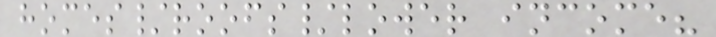homes/roofs/lower income?
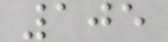105
